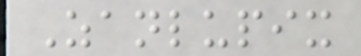Zanlupix
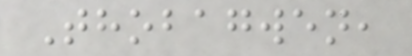Thobagwen,
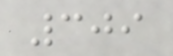309
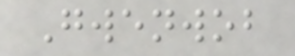Gwenwob
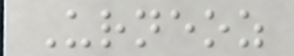Urneoz
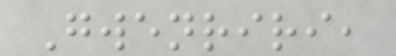Gwenriri,
